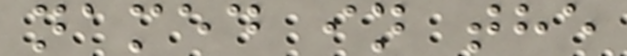named in the
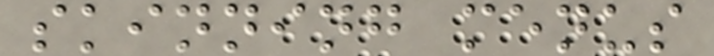skinning menus
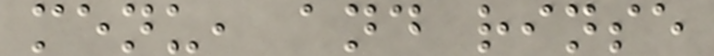menu, and rinse
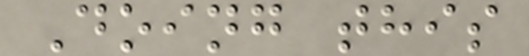Doing this
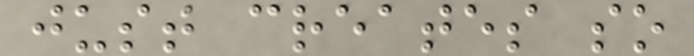just creates so
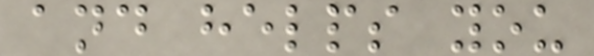and helps you
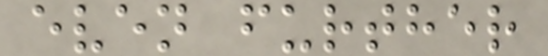even further
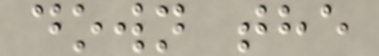down the
